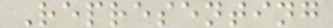Representing
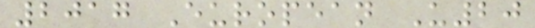2017 European U20
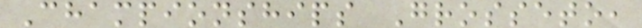Championships Grosseto,
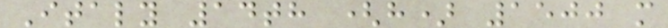Italy 14th (h) 1500 m
